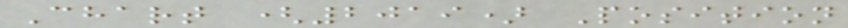Chart (2019) Position
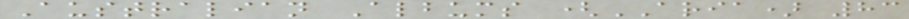Australian Albums (ARIA) 83
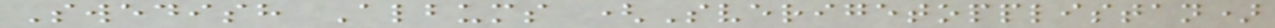Swedish Albums (Sverigetopplistan)
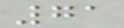71
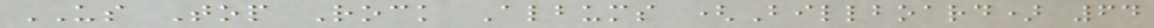US Top Rock Albums (Billboard) 64
